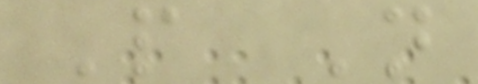P N
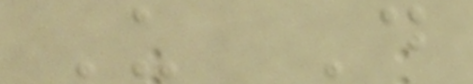U D
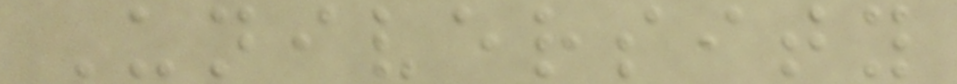University
